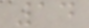14
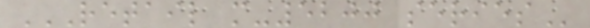RETAIL M-5200 SERIES
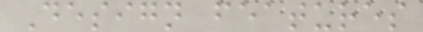Design features
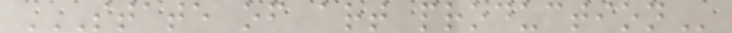STATE OF ART PRODUCTION
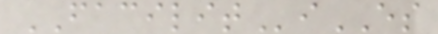FACILITiES
